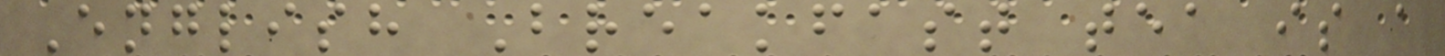English Breakfast tea is a
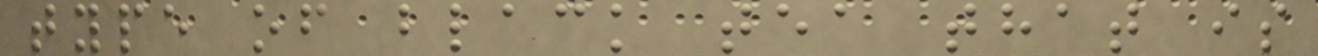type of black tea that is
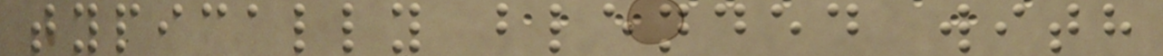typically blended with
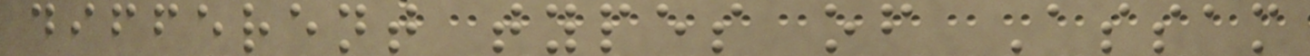different types of Assam
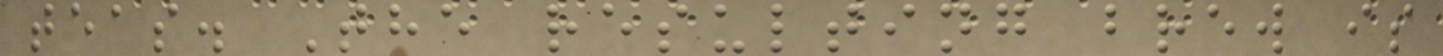teas. The resulting brew is
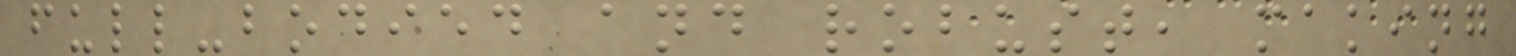full-bodied and robust, making
